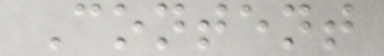Content
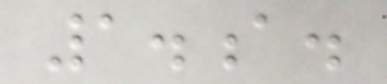1.a.
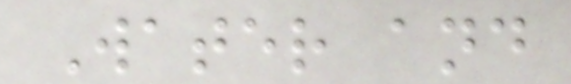Water and
